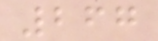267
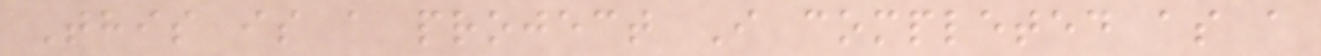This is a project I completed as a
